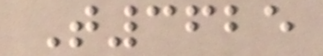T3625
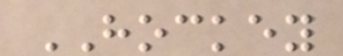HOCKEY
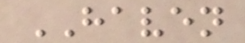HAVEN
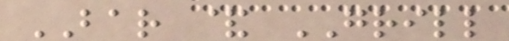BAR & GRILL
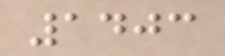1403
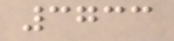3733
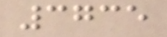3735
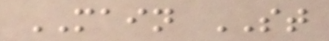MAIN ST
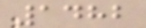1482
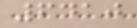6410
